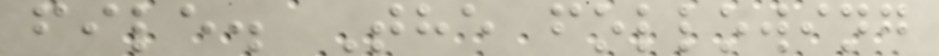file. The following
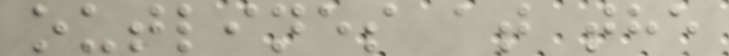outlines at the
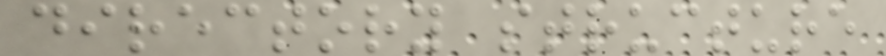directory structure
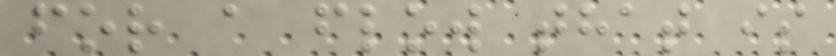for a flow that is
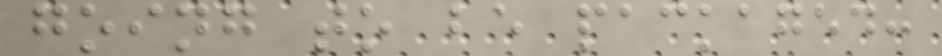going to be packaged:
